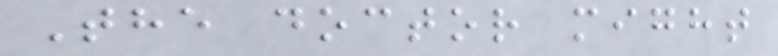The doctor might
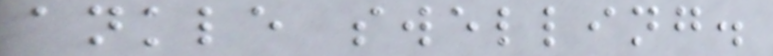ankle swelling.
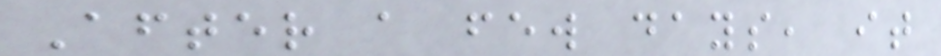After a few days, it
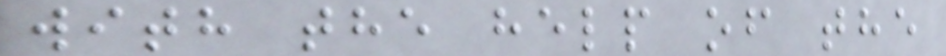with the help of the
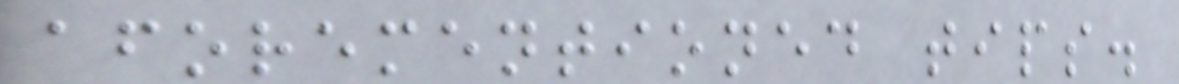aforementioned tips.
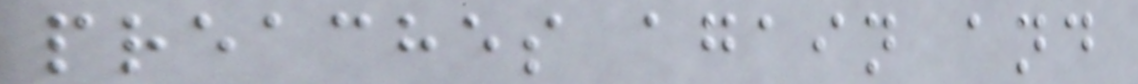preaches again and
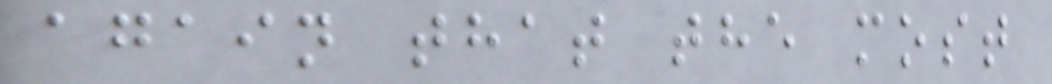again that the most
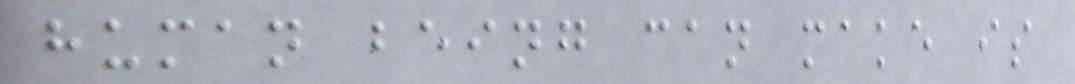human being can make is
